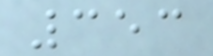353
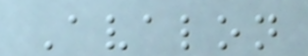Avalon
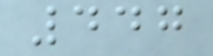447
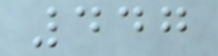447
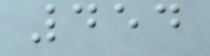454
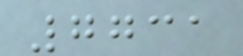7731
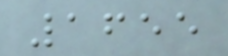1655
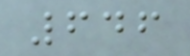646
